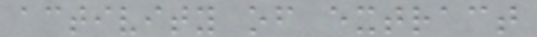activity of extract
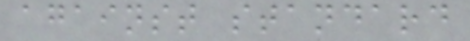against standard
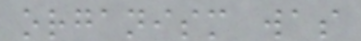organism was
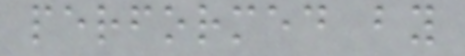performed by
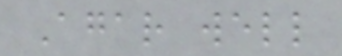Agar well
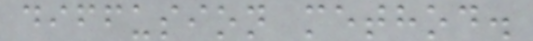diffusion method.
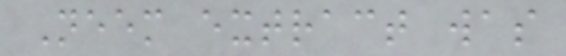Neem extract was
